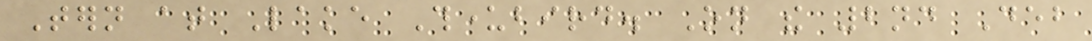Tern at Lake Thunderbird. On the 2nd Deb
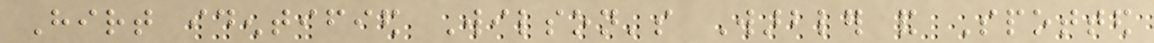Hirt identified Wilson's Warbler and Spotted
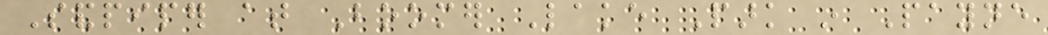Sandpiper at Boomer Lake Park in Payne
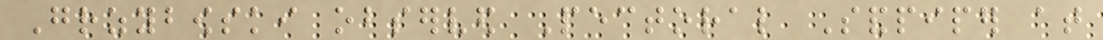Grzybowski observed Pectoral Sandpiper at
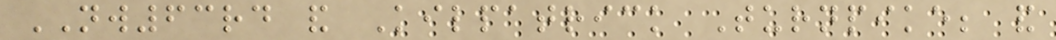NW63rd and Kilpatrick Turnpike; and
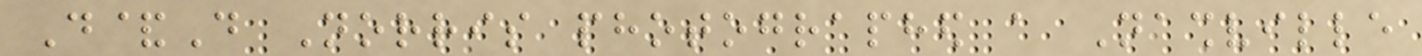D&D Norris photographed a Nashville
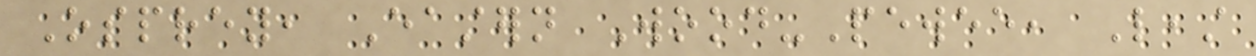Osprey, Eastern Wood-Pewee, Least
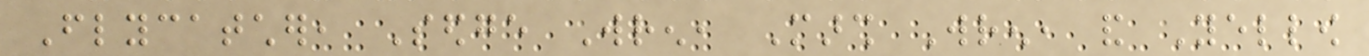Flycatcher, Sedge Wren, Marsh Wren, and Yellow
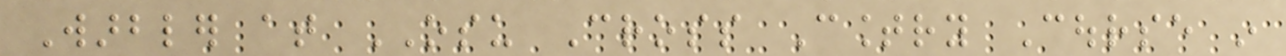Warbler at OSU Cross Country Course in
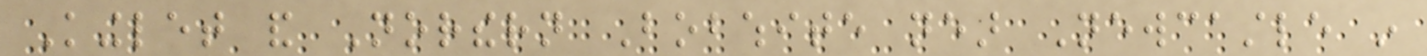Kinglet and Northern Bobwhite near Newcastle in
